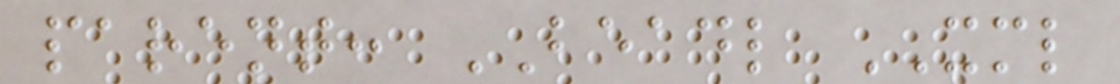parent: BEADL XML
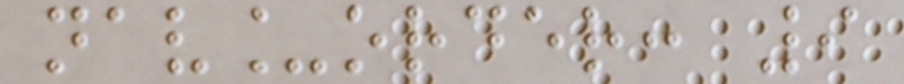nav_order: 9
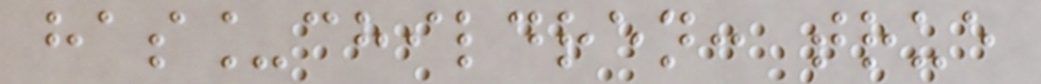has_children: true
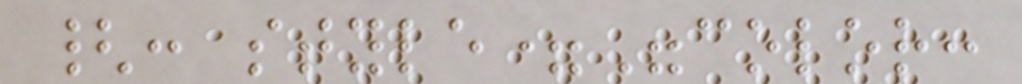{: style="color:
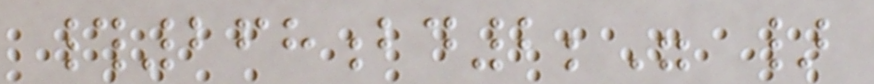#268bd2;" }
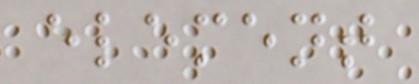element
